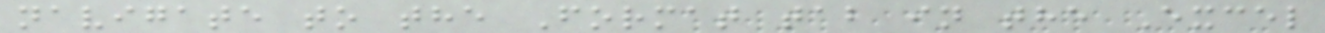navigate to the Format tab in the Excel
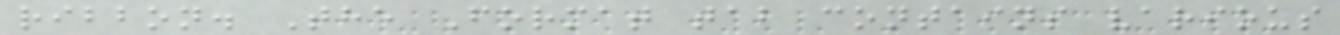ribbon. The Format tab contains various
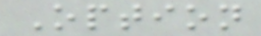Option
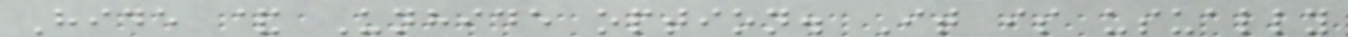Hide & Unhide option. It is usually
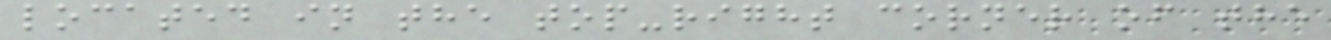located in the top-right corner of the
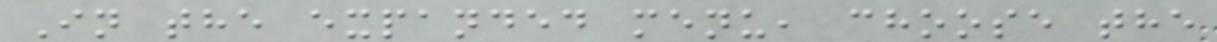In the expanded menu, choose the
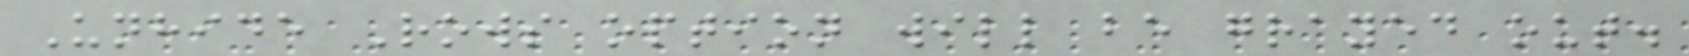Unhide Rows option will be grayed out.
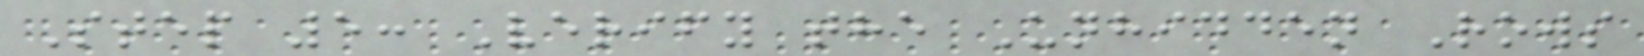Step 5: Verify the Unhidden Rows
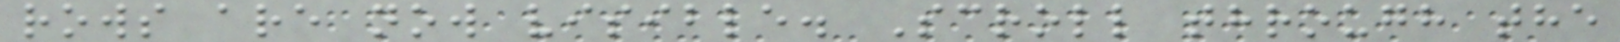rows are now visible. Scroll through the
